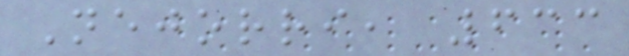Nejorri, 633
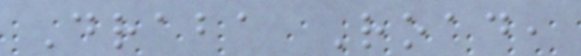Draba Road,
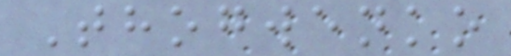Thogwenko
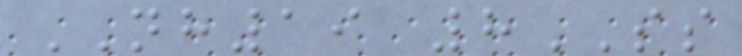NH19 8SS
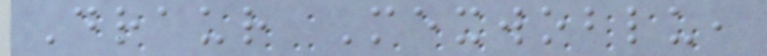Draur Mexwoblu,
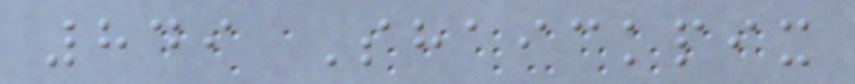849 Shaickpix
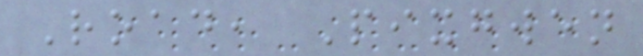Road, Pixgwen
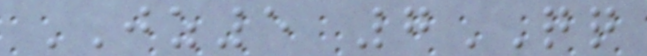JZ5 7QQ
